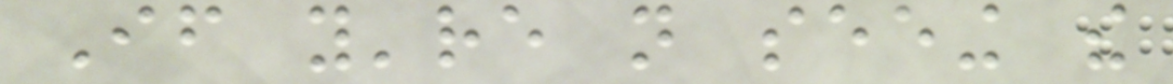If you're not seeing the
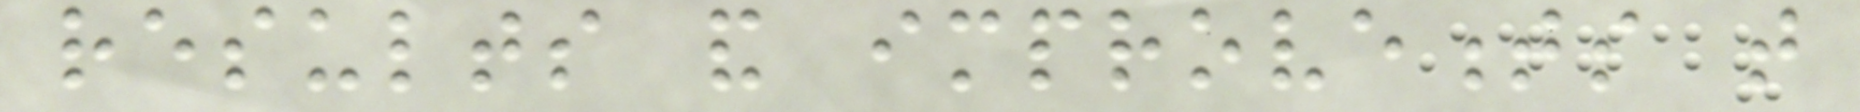results and improvements that
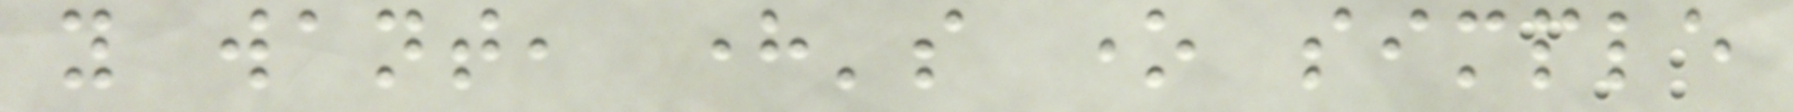you want, here's one simple
